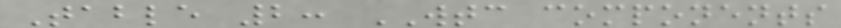Table 2: WTC components
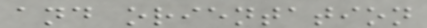and orientation
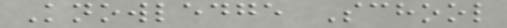Knowledge School
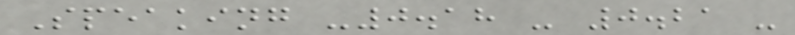Speaking -0.18 - 0.21 -
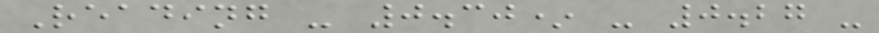Reading - 0.30* - 0.27 -
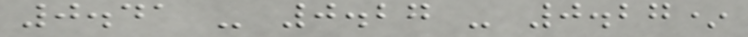0.41 - 0.27 - 0.27*
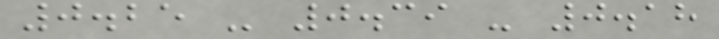0.25 - 0.39 - 0.18
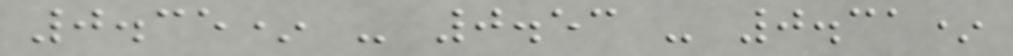0.35* - 0.53 - 0.31*
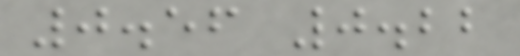0.56 0.22
